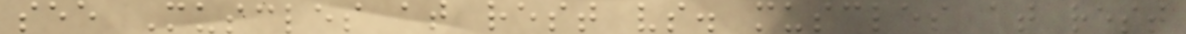see Muscles at rest vs. muscles at rest
